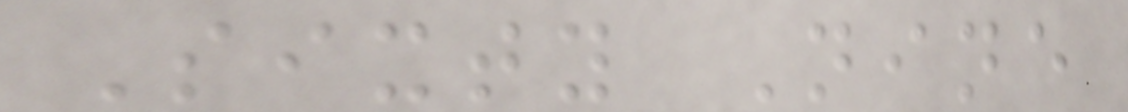Sixty Nine
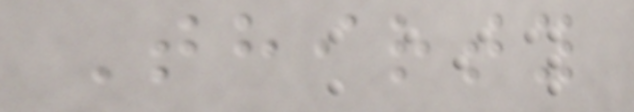Thirty
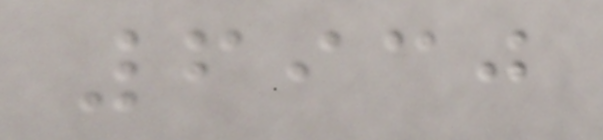6930
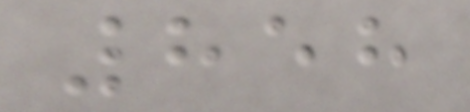858
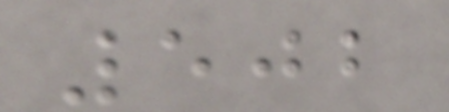502
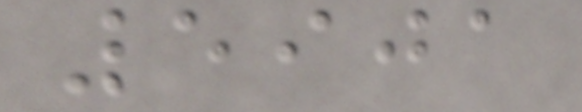5901
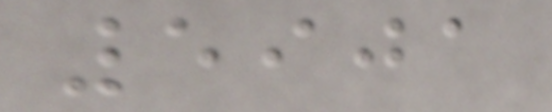5901
